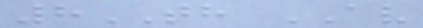8TH AV
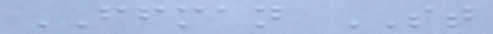FFMAN ST
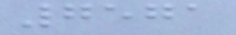7571
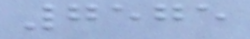7575
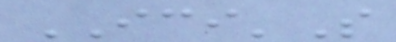ICI'S
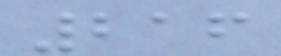216
